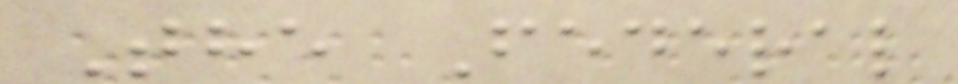The Federal
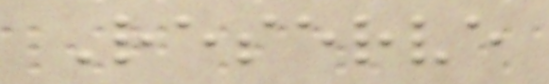Reserve
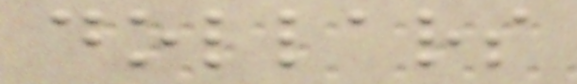dollars
